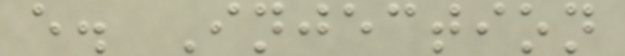e. Injection
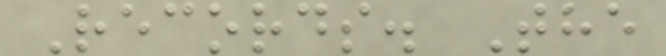Records. The
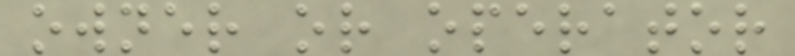owner or operator
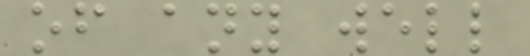of any well
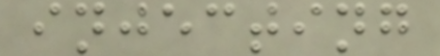injecting
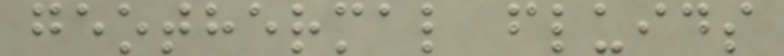geothermal fluids
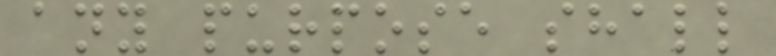any purpose shall
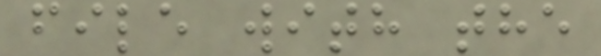file with the
